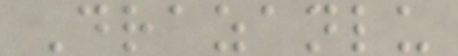Drazanlu
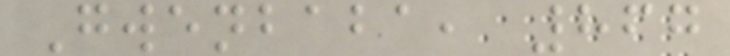Gwenbaba, 867
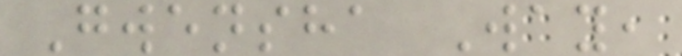Gwensha Way,
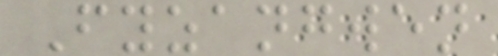Fyzangwen
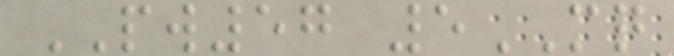PW57 5MQ
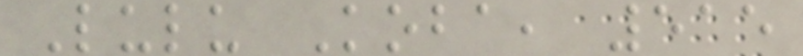Lulu Koba, 515
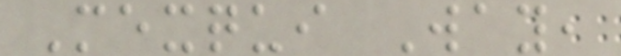Mexqui Way,
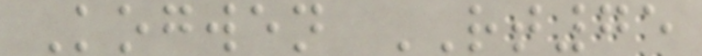Kogwen RT75
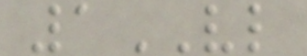1VL
